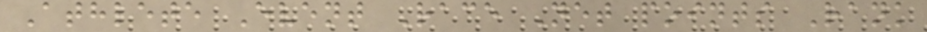Athlete Event Race Net points Rank
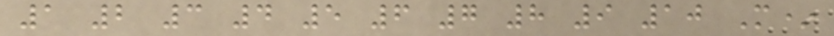1 2 3 4 5 6 7 8 9 10 M*
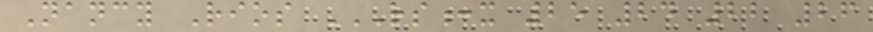Nancy Rios RS:X 25 24 22 26
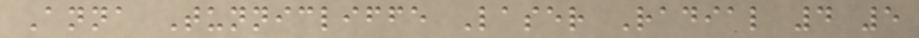Anna Tunnicliffe Laser Radial 4 5
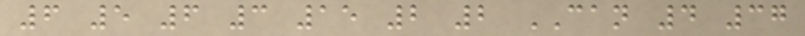6 5 6 3 15 2 2 CAN 4 37
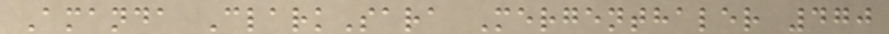Amanda ClarkSara Mergenthaler 470
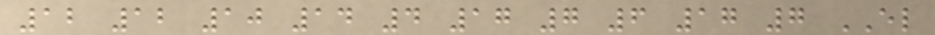12 12 10 14 4 17 7 6 17 7 EL
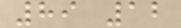89 12
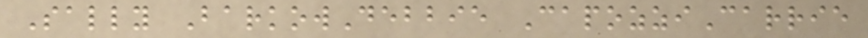Sally BarkowDebbie CapozziCarrie
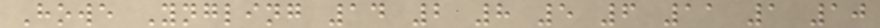Howe Yngling 14 2 8 5 6 11 1 10
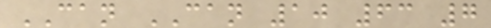CAN CAN 10 63 7
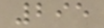295
